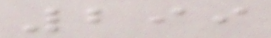299
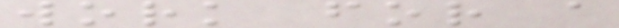work for a
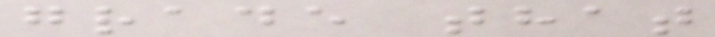grade that
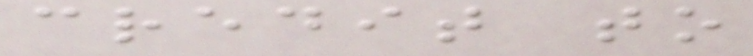credit to
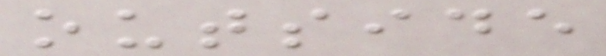outside
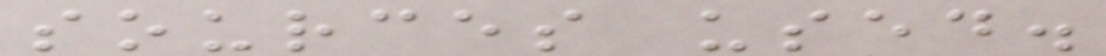sources used.
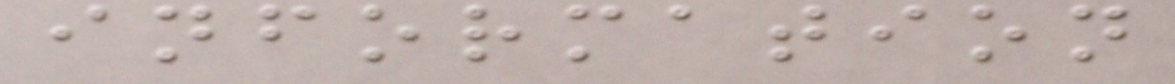information
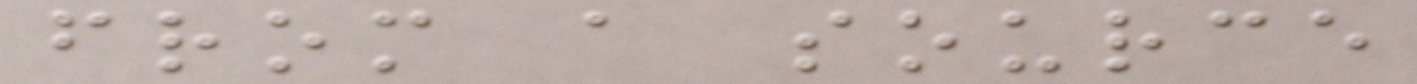from a source
